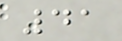41
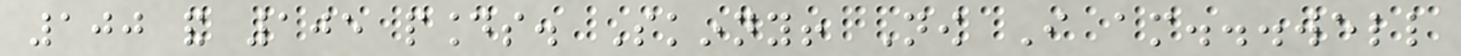100 and 105 pounds. Skinny! Now I am...well
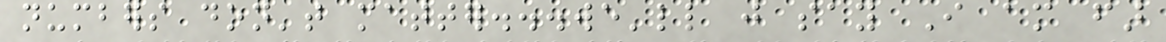numbers don't matter...we'll just say I am far
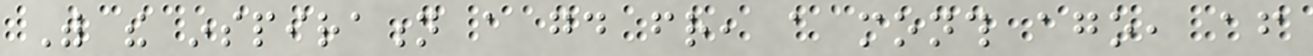With the inspiration a good friend, a month ago, after
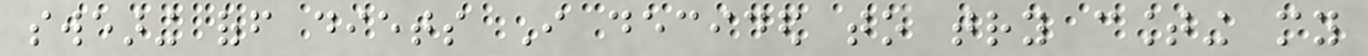swearing off diets I decided to try counting my
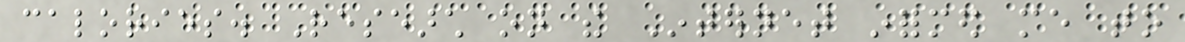calories. Research on the Internet informed me to
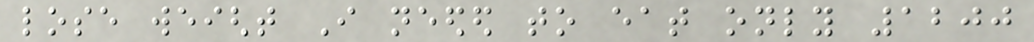lose weight I needed to eat only 1200
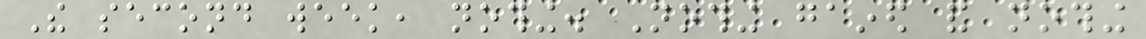The second week, nothing. Nothing gained and nothing
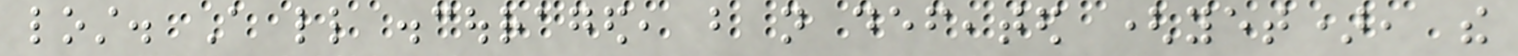lost. A little discouraged, but not defeated (yet), the
